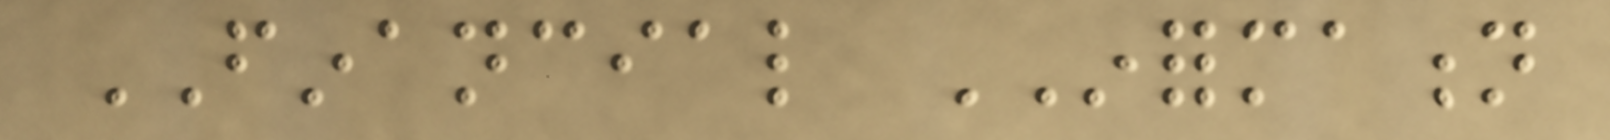FINANCIAL INFORMATION
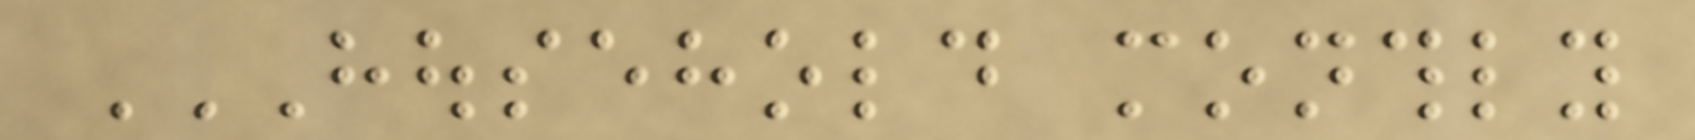HOUSEHOLD MONTHLY
